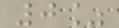0%
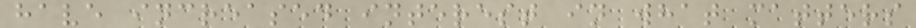have increased interest in what matters
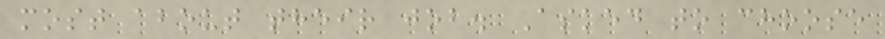most about their job. Asked to choose
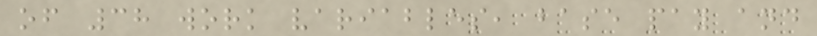of 38 work variables, base pay and
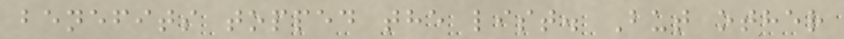benefits topped the list. But other
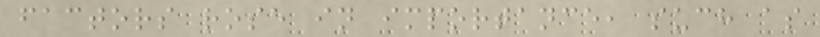factors rose in importance, such as
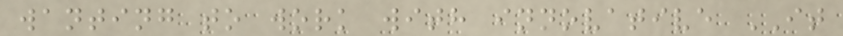wanting to work with innovative IT
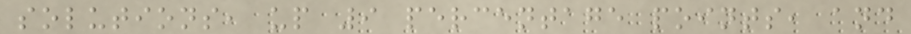solutions, up 9 percentage points, and
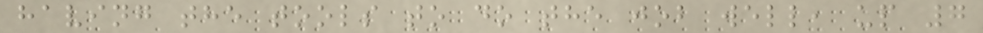having the tools to do the job well, up 7
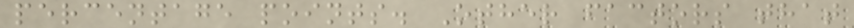percentage points. Other factors that
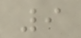9
